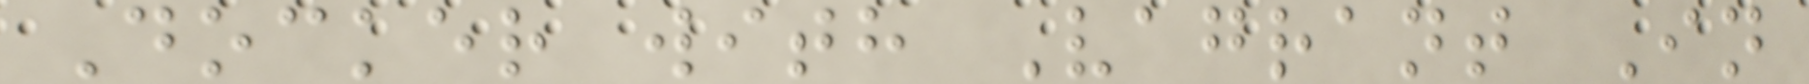Docker with Vagrant In
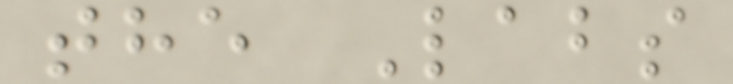the Labs
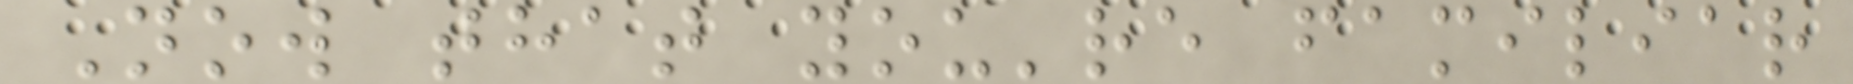Now that you're familiar
